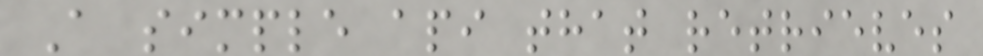A simple api that retrieves
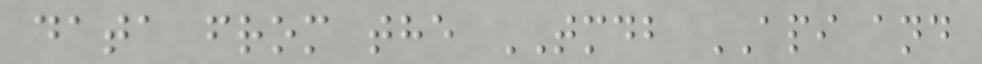data from the TMDB API and
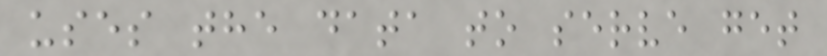uses the data to serve get
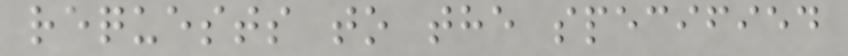requests to the specified
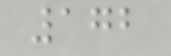172
